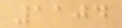1104
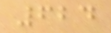624
